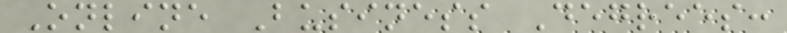Online Business Degrees:
